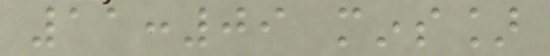11:09 mins]
